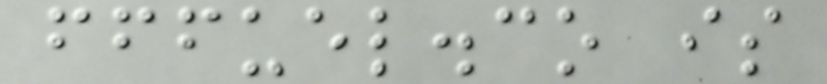fffuel.co is
